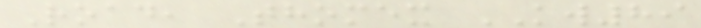Road, Thomex KW89
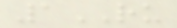1RU
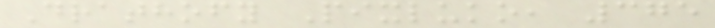Drathofy Pixluko, 375
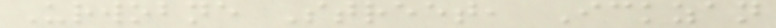Urwobne Street, Ickzan
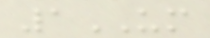1UM
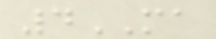4MA
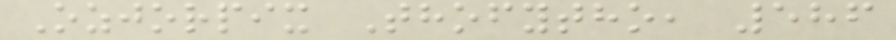Ozjorpix Thofytho, 586
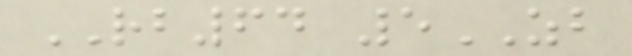RB64 5ZB
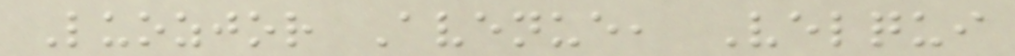Luozjor Avenue, Velqui
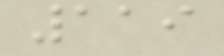119
